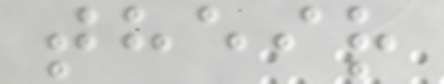their
